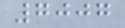7007
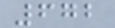672
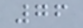76
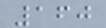160
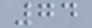74
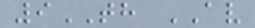9TH AV
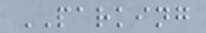PARKING
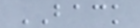BACK
